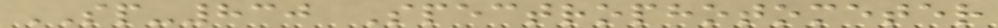SP-830 Spectrophotometer
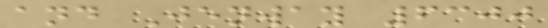and Jenway 6300
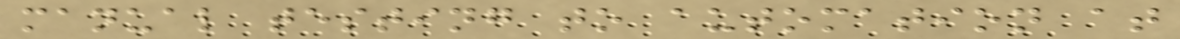manual testing to automation at
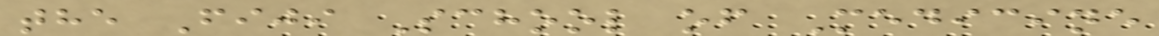the Fiji School of Medicine
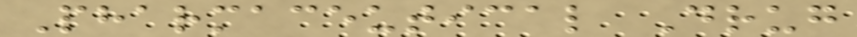Pharmaceutical Drug
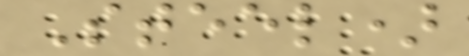Steel)
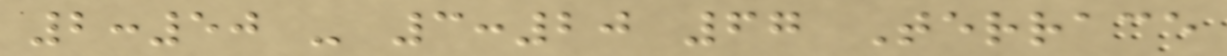2:50 - 3:20 67 Terrace
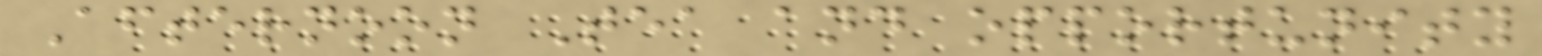Afternoon Tea and opportunity
